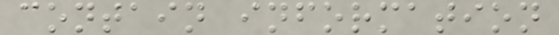contain information
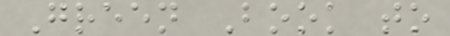Green Book to
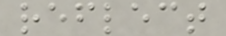reflect
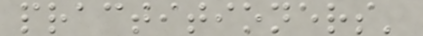practitioners'
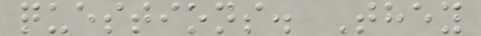questions. They
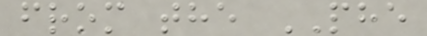from the PHE
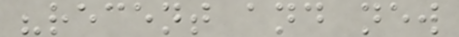"recent and new
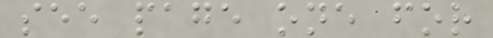see page one for
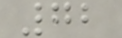72
